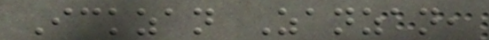Ickzan Zanzan,
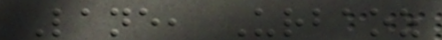Lane, Urbaoz
